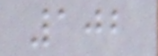102
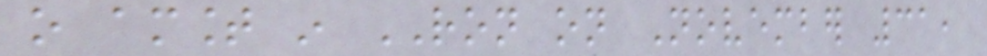o amount in RON on November 31,
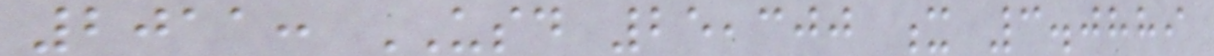2011: USD 25,300 x 3.0889
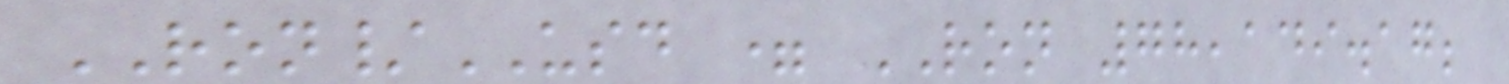RON/USD = RON 78,149.17;
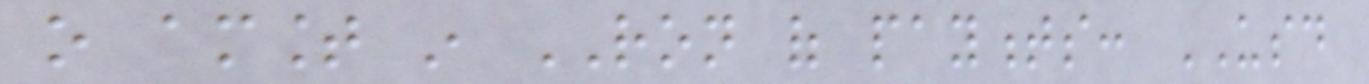o amount in RON of payments: USD
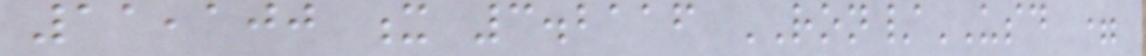11,100 x 3.2116 RON/USD =
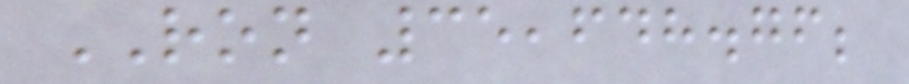RON 35,648.76;
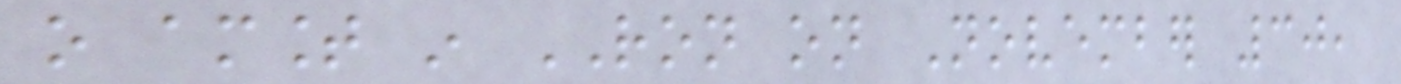o amount in RON on November 30,
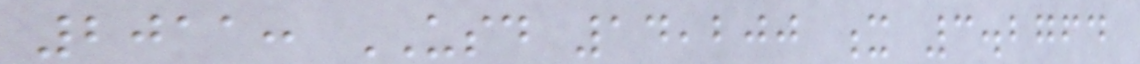2011: USD 14,200 x 3.2764
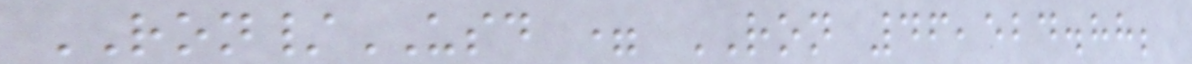RON/USD = RON 46,524.88;
